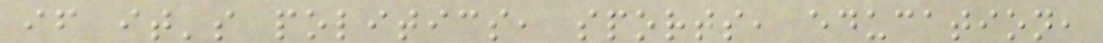if it's politics, sports, education,
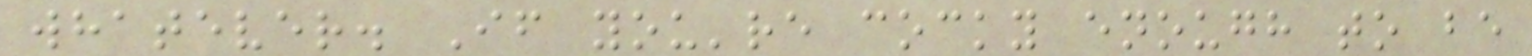whatever. If you're cocky enough to be
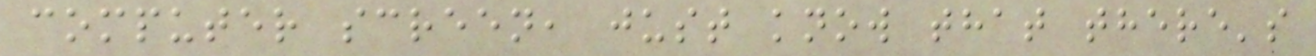computer screen, just know that there's
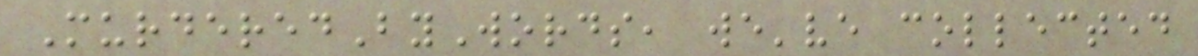MurderedByWords, we've collected
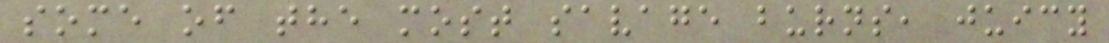some of the most savage burns, juicy
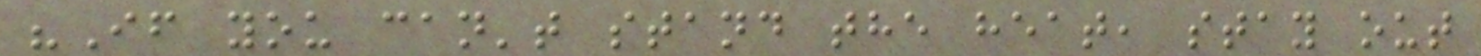"If you can't stand the heat, stay out
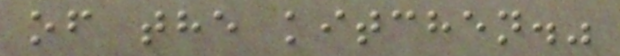of the kitchen."
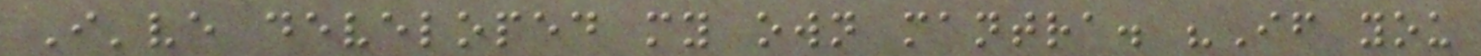I've developed my own mantra. "If you
